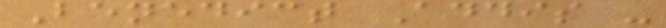Benedict Addis -
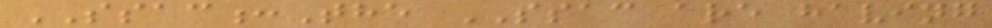SSAC:The SSAC are having
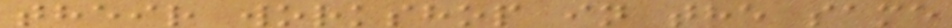their workshop in the same
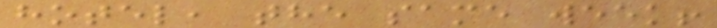hotel, the same week!
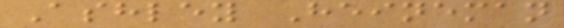Ashley Heineman
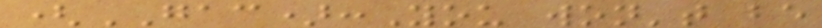(GAC):You won't be
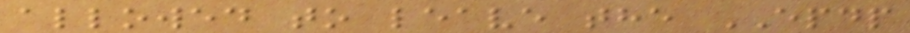allowed to leave the EPDP
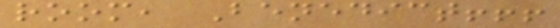room, Benedict!!!
